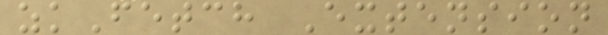zkFetch Extension
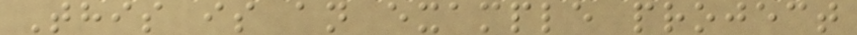This is an example project
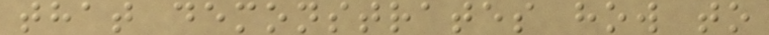that demonstrates how to
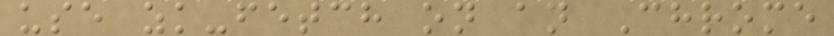use zk-fetch on an Chrome
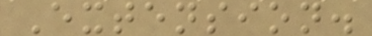Extension.
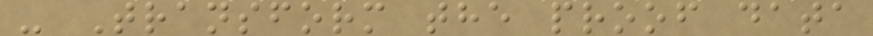- Transform the proof data
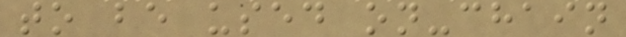to be used on-chain
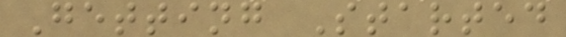Getting Started
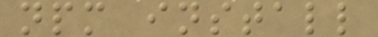npm install
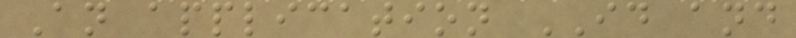An application ID and
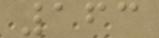163
